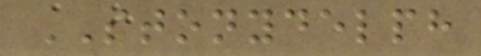STONYDELPH
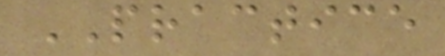PRACTICE
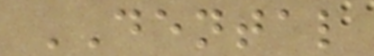DENTAL
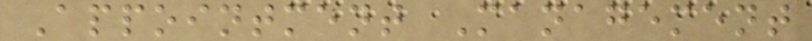Appointment Management
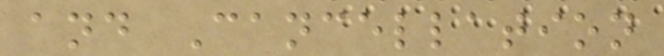and Cancellation
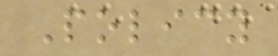Policy
